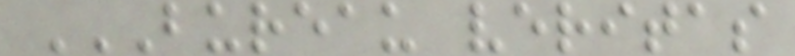BUREAU VERITAS
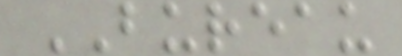BUREAU
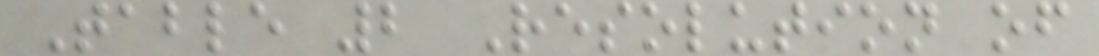Table 2 Resolution of
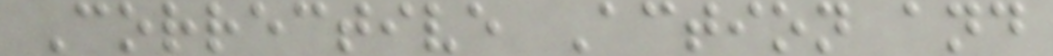Corrective Action and
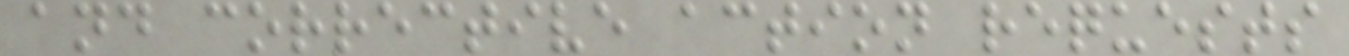and corrective action requests
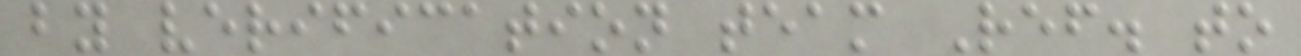by verification team Ref. to
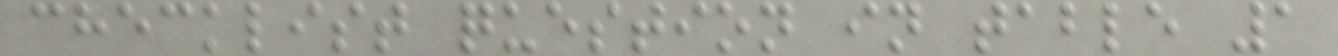checklist question in table 1
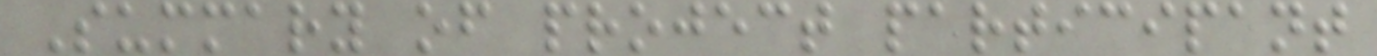Summary of project participant
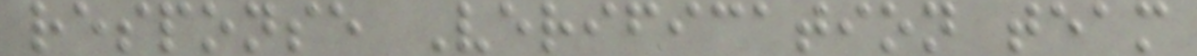response Verification team
